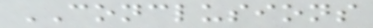CONCLUSIONS
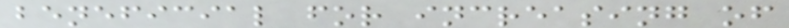beneficial for increasing of
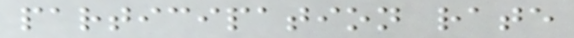participation rate
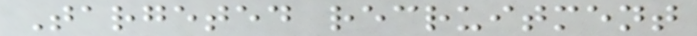Targeted recruitment
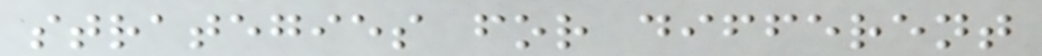strategies for different
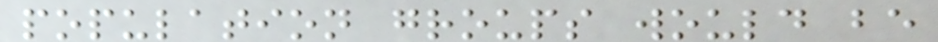population groups would be
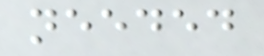needed
